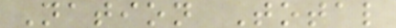Nation Total
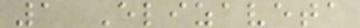1 Elizaveta
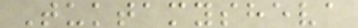Tuktamysheva
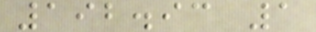192.93 1
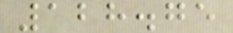128.75
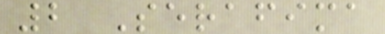2 Serafima
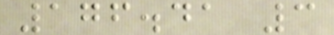176.41 3
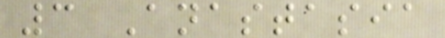3 Anastasia
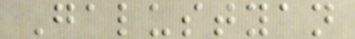Galustyan
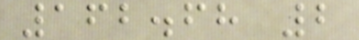162.68 2
